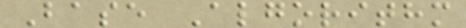Base Algorithm
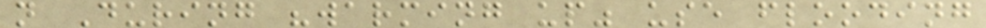n During "warming up" use flooding
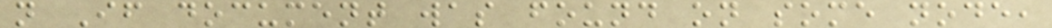n If document was found on some node,
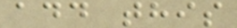add this
